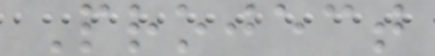Project
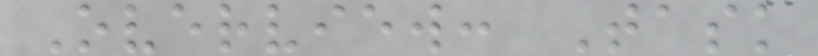Overview: Task
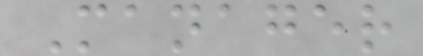Manager
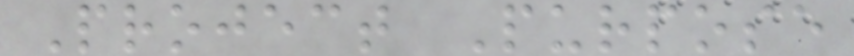Project Purpose
